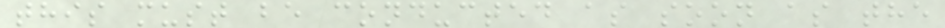this must be conducted as soon as the
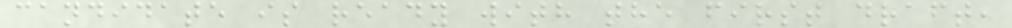candidate is ready with the first draft,
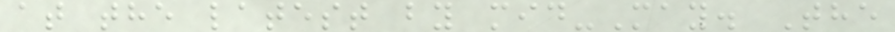at the latest by mid-May. The
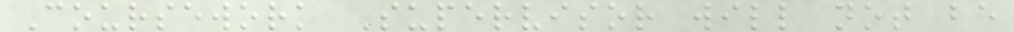Coursework Supervisor will not be
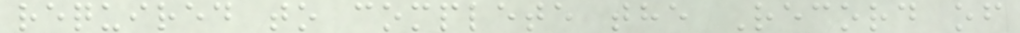required to complete the Record of
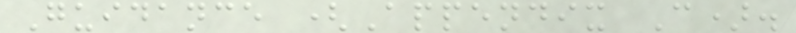Guidance (Appendix C).
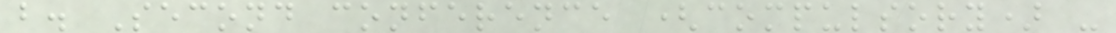b. Second conference (compulsory) -
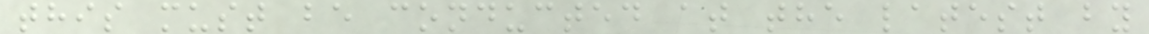this must be conducted at the latest by
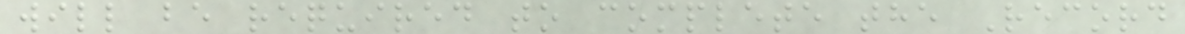will be required to complete the Record
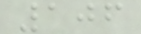106
